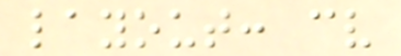layout: cv
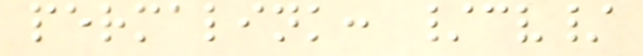permalink: /cv/
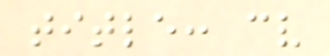title: cv
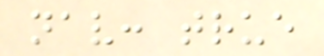nav: true
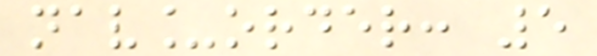nav_order: 5
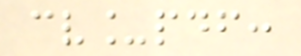cv_pdf:
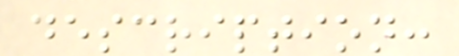description:
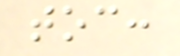toc:
